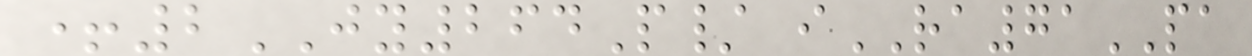+2JY264P/ iRA71PA
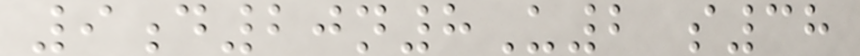9d20n8U2 s38
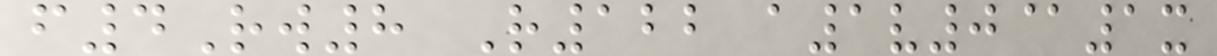f4Rw8 R122 a1v0@1x
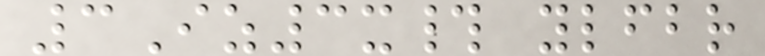3Iz3x# ylfbr
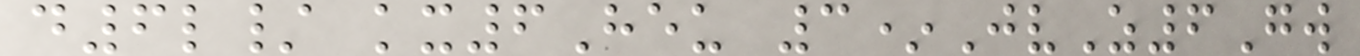d6l/ kx6Heu 3*JvZ6Gw
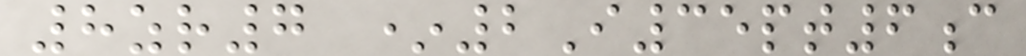8zr7 *2I35pt6c
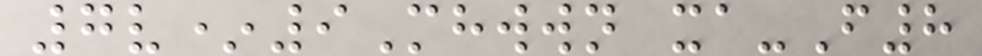7v*9Mhwwn xa-F8
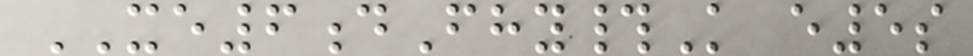XE6dFhy#K e5s
